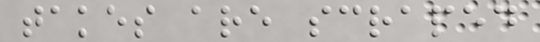takes are scraped
